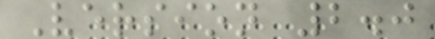Version 2.0
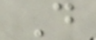D
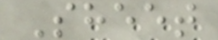Sheet
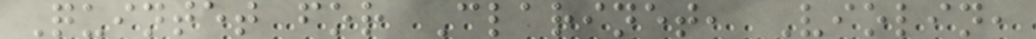Quintet for Clarinet, Violin,
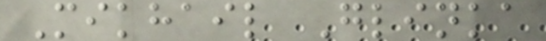Mikhail Glinka
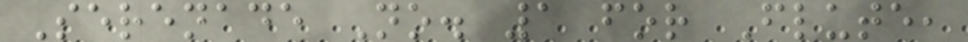Serenade No. 1 for Flute,
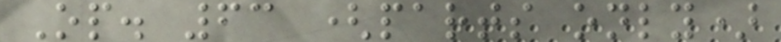Op. 63 (parts only)
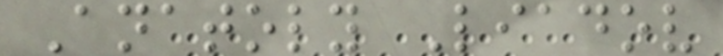Anatoly Liadov
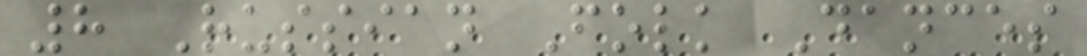8 Russian Folk Dances
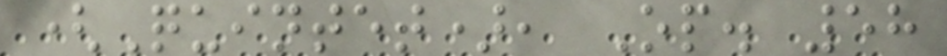(Quintet), Op. 58
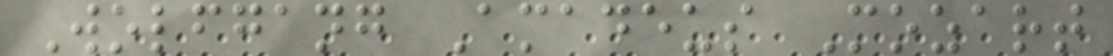Wolfgang Amadeus Mozart
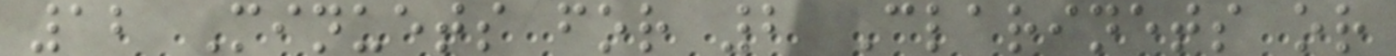12 Minuets for 2 Clarinets or
